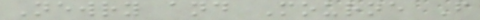Newry and Mourne F
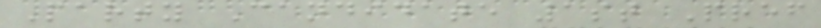Party Candidate 1st Pref
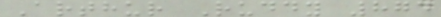Arthur Ruddy 874
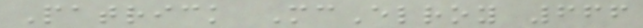Patrick McElroy 666
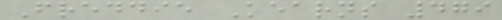Freddie Kearns 479
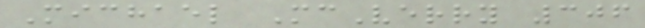Michael McVerry 306
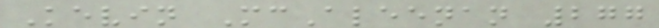Kevin McAleenan 277
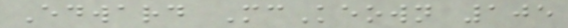Edward McKeown 105
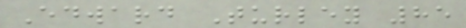Edward Turley 85
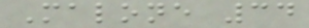Malone 34
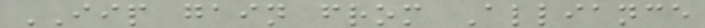IIP gain from Alliance
